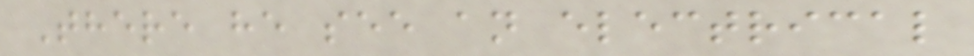There he see an electrical
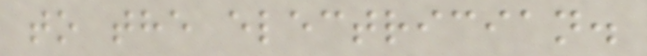to the electrician.
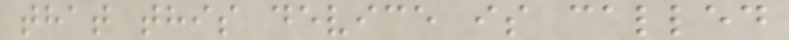that this device is called
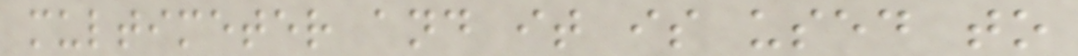multimeter and it is used to
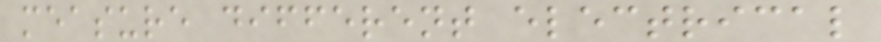measure different electrical
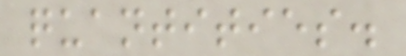quantities.
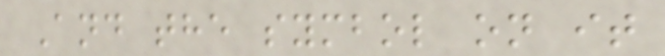And the symbol on it
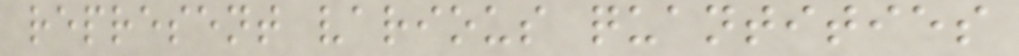represent various quantities
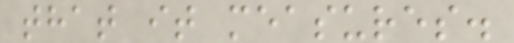that it measures.
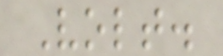Volt.
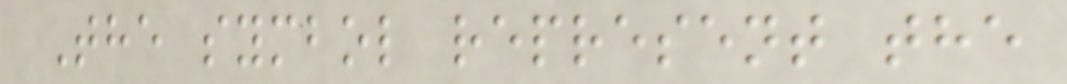The symbol represent the
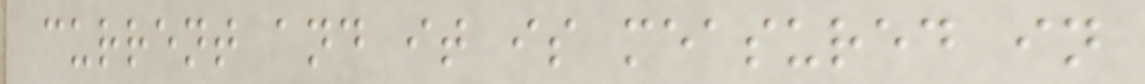current and it is measured in
